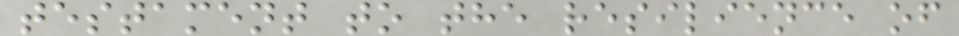testament to the resilience of
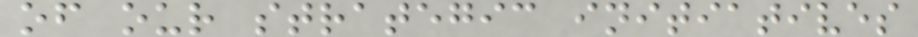of our strategic initiatives
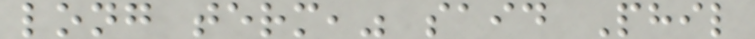long term," said Phil
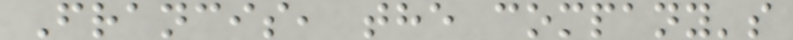Francis, the company's
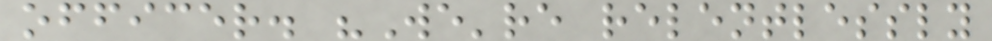officer. "We're relentlessly
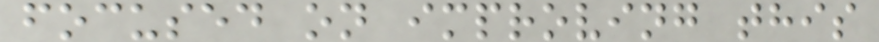focused on improving this
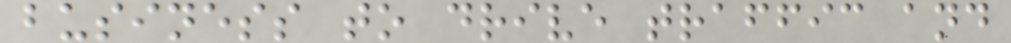business to drive traffic and
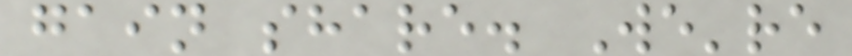gain share. We're
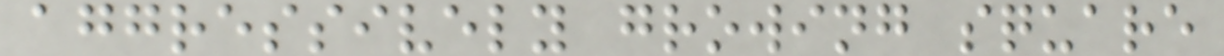aggressively growing square
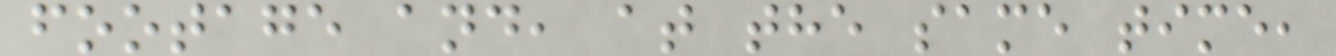footage and, at the same time,
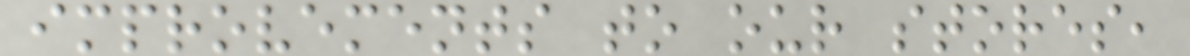improvements to our stores,
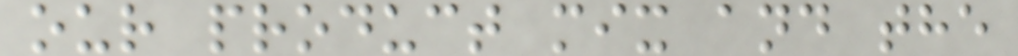our product mix and the
